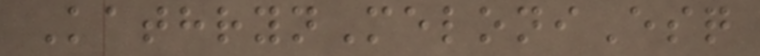KathrynMeloniEsq
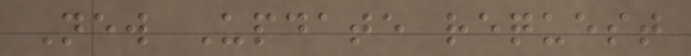New Update request
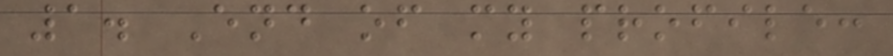1. End of my profile:
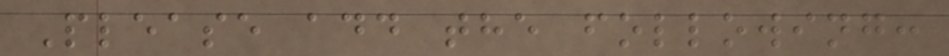Please add the following:
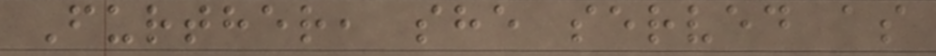Further, she served as
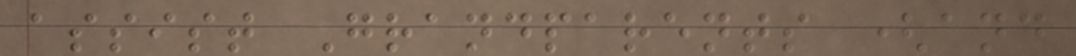assist Grandparents (and
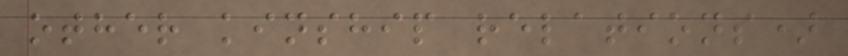other kinship relations)
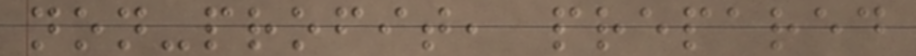non-profit, prepared
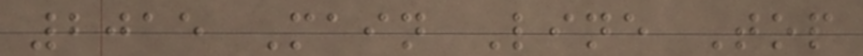2015 Main Line Top
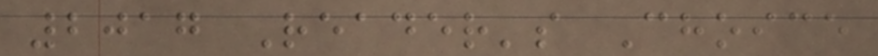2017 Reader's Choice
